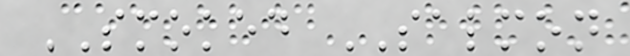SMOKED SALMON
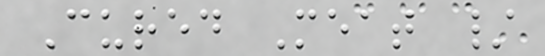Cured Meat /
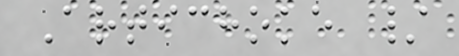Artichoke /
